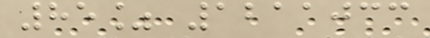85% 1211033
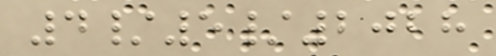4/5/2028
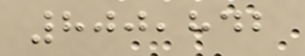800,842
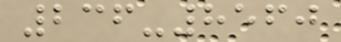236-8560
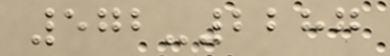572-2287
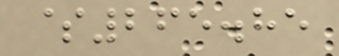$265.85
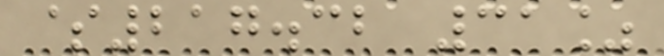$217.32 31%
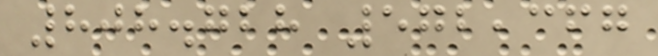808.728 572,367
